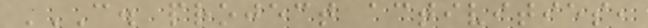C. PROJECT ACTIVITIES,
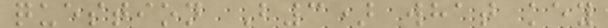question B3) what key
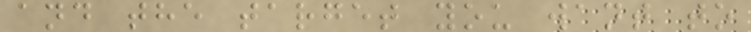and the target you want to
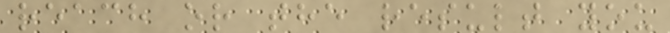reach or the result you
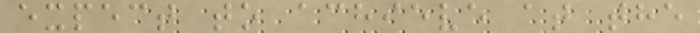expect to achieve at the
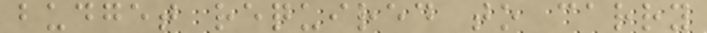budget required to carry
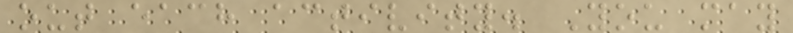out each activity. You may
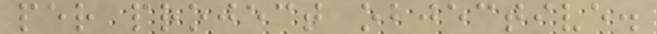per project objective.
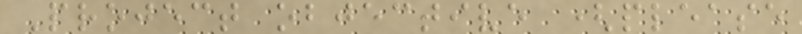Project objective (please
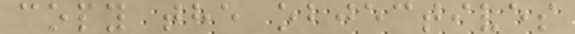copy the objectives
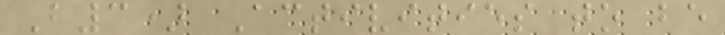B3) Activities to be
